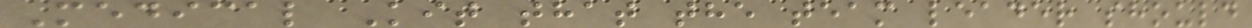Medical Kit that the team leader should
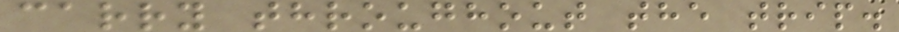carry throughout the trip.
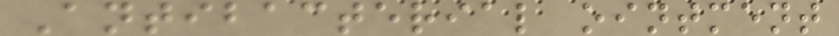Antibacterial ointment
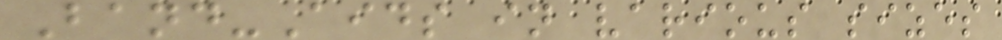Band-Aids in various sizes
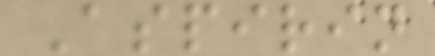Aspirin
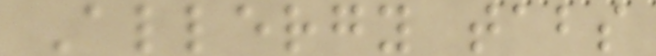Allergy tabs
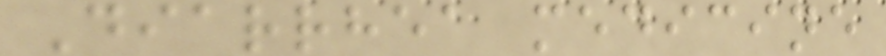Diarrhea medicine
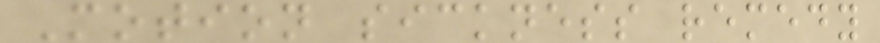Motion sickness remedy
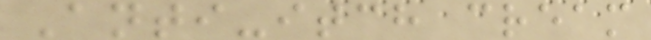Anti-itch cream
